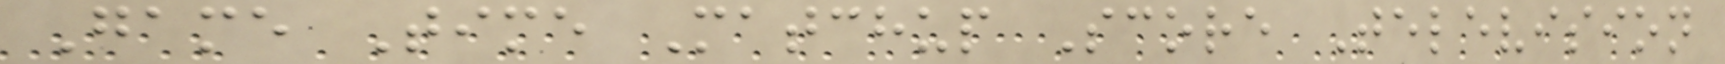Game Time Matchup Score Television
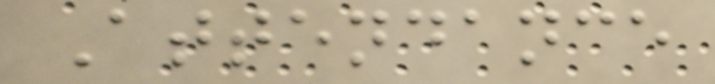Attendance
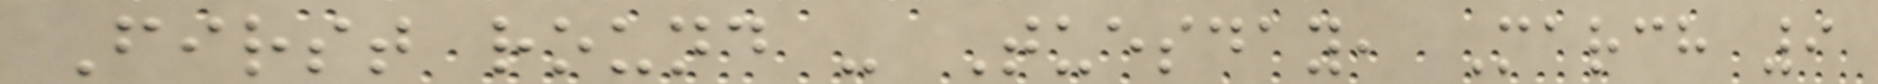First round - Tuesday, March 9
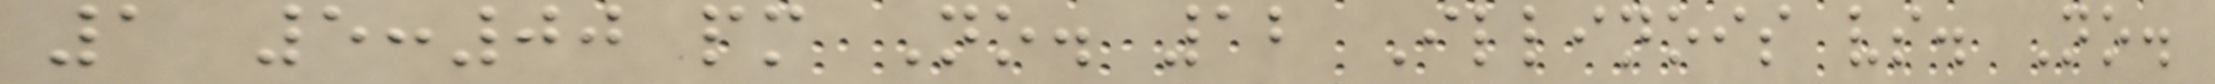1 5:00 pm No. 12 Illinois vs. No.
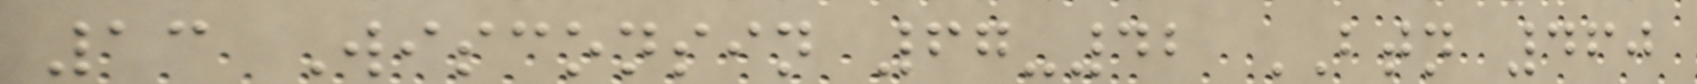13 Wisconsin 67-42 BTN 460
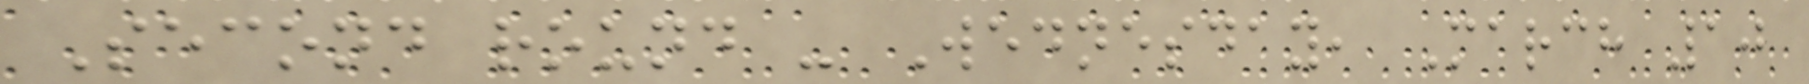Second round - Wednesday, March 10
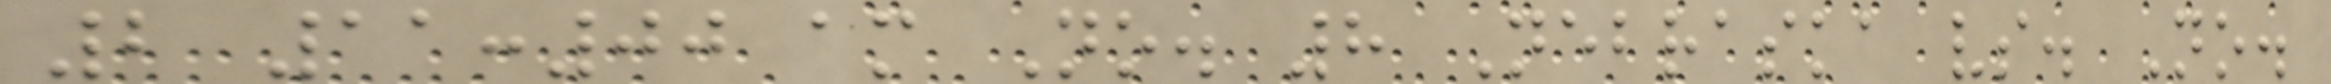2 11:00 am No. 8 Nebraska vs. No.
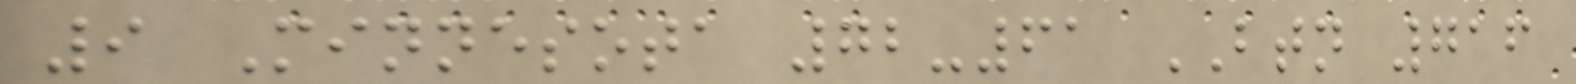9 Minnesota 72-61 BTN 716
